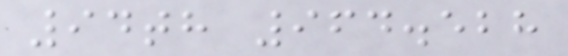94th 964.528
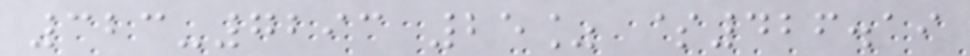323-7293 25% $426.19
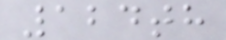124th
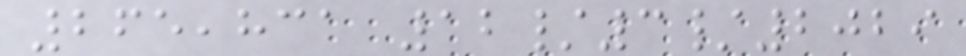265,831 12/3/2029
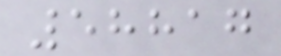58817
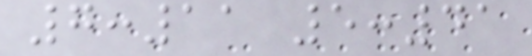7:11 5:41
